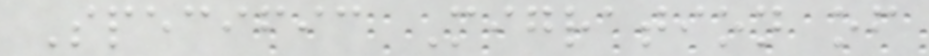Specific Migration of
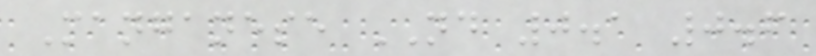Manganese ND 0.1 0.6
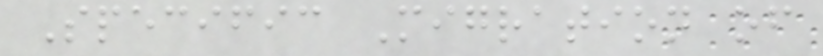Specific Migration of
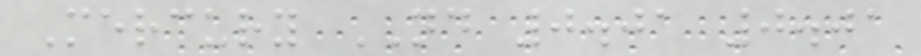Mercury ND 0.01 0.01
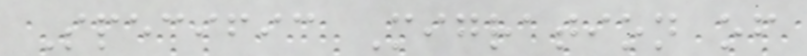Specific Migration of
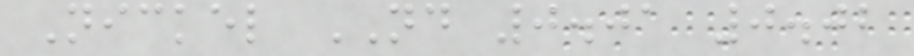Nickel ND 0.01 0.02
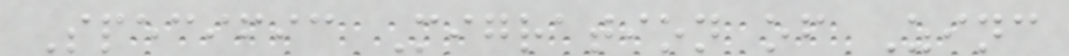Specific Migration of Zinc
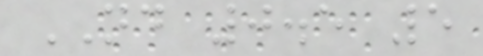ND 0.5 5
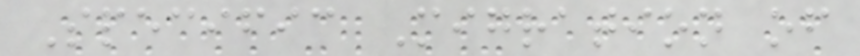Specific Migration of
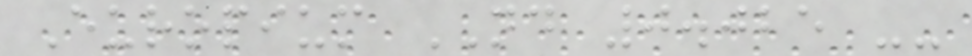Europium ND 0.025 --
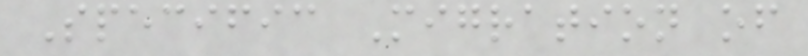Specific Migration of
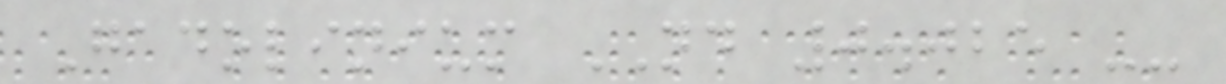Gadolinium ND 0.025 --
